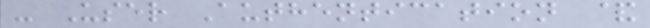- User Authentication &
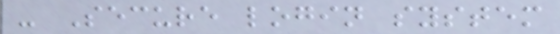- Secure login system
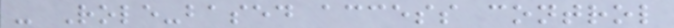- Role-based access control
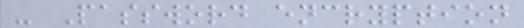- Password encryption
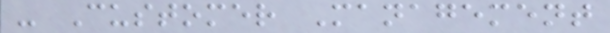- Customer Management
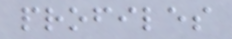profiles
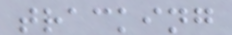tracking
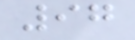97
